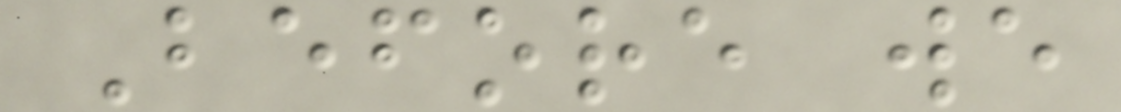Before we
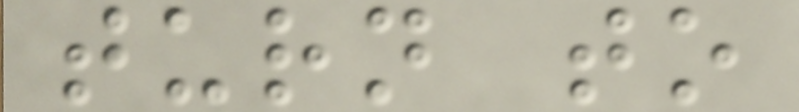turn to
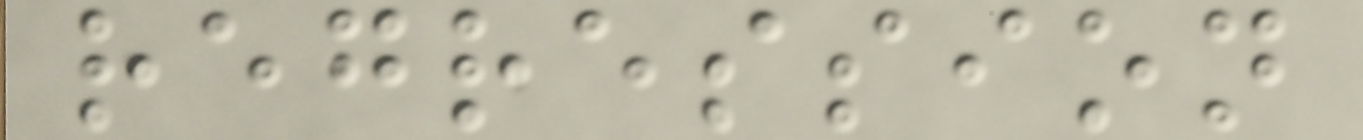regression
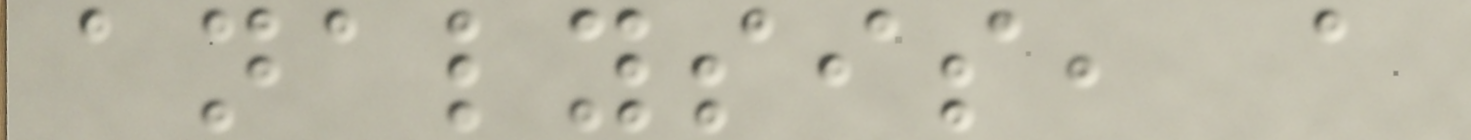analysis, a
